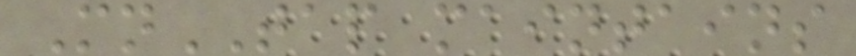MnTAP maintains
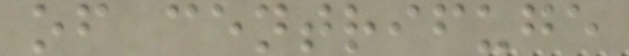of centrifuge
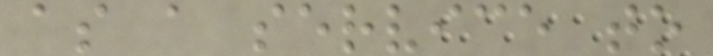as a service to
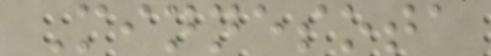Minnesota
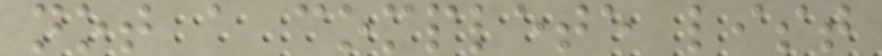not a complete list
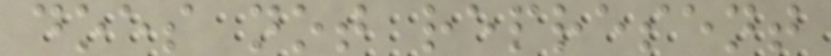does not represent
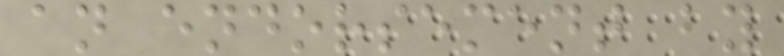an endorsement by
